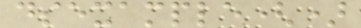dsexample()
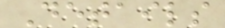Details
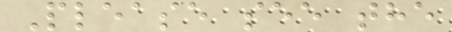Please see the
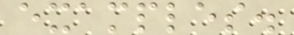examples.
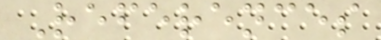References
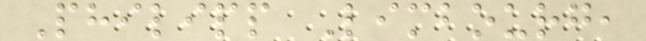Philipp Limbourg,
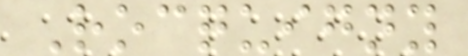Rocquigny
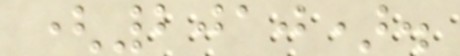(2010).
